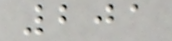201
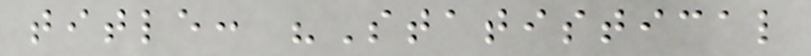title: "Statistical
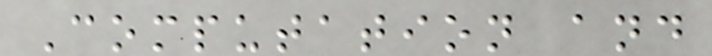Computation and
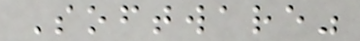Software"
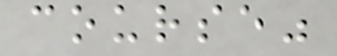course"
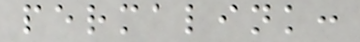permalink:
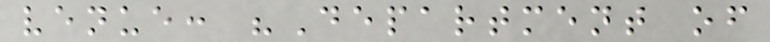venue: "Department of
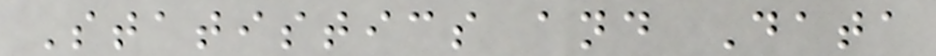Statistics and Data
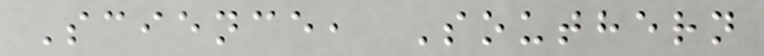Science, Southern
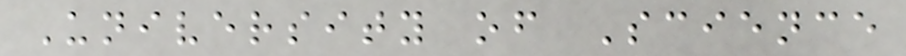University of Science
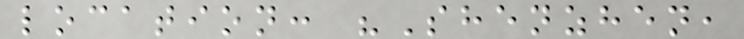location: "Shenzhen,
